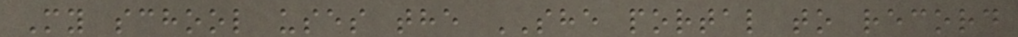My school uses the SHE portal to record
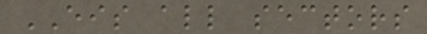EIS all sectors
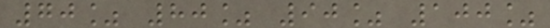70% 80% 90% 100%
